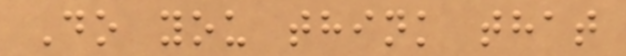Do you think that
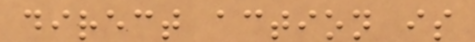direct action is
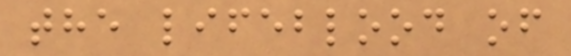the lifeblood of
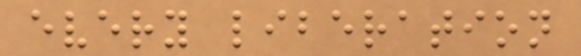every liberation
